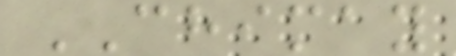CHIMAY
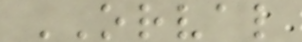ORVAL
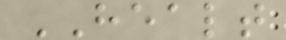HEALT
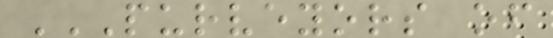PURVEYORS OF
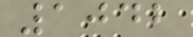1042
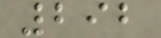292
